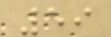59
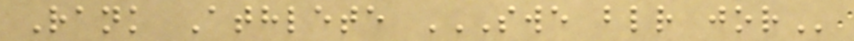Rank Athlete SWE BLR JOR
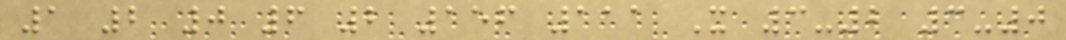1 2 0 6 2 156 111 X 3-2 3-0
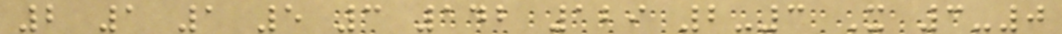2 1 1 5 3 142 129 2-3 X 3-0
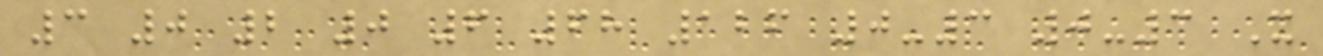3 0 2 0 6 68 126 0-3 0-3 X
